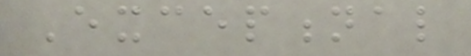Exceptional
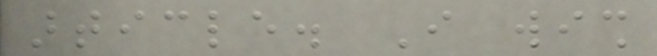article. I wish
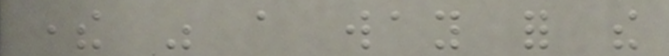there was a way for the
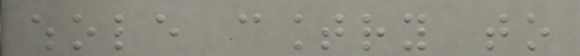whole country to
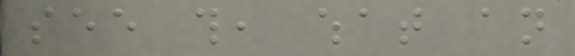see this, what an
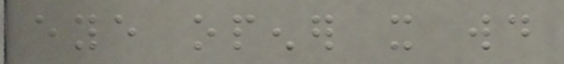eye opener it would
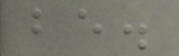be.
